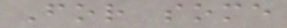For some
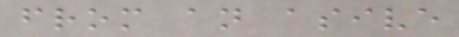from an asive
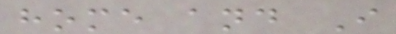home and I
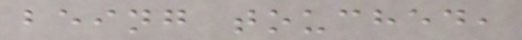being touched,
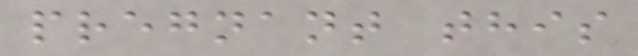pregnant this
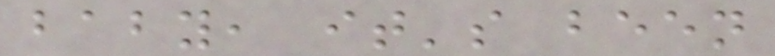baby, it's been
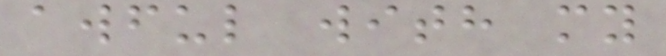awful with my
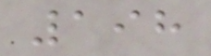198
